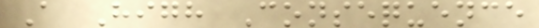A High Consequence
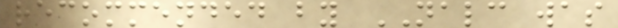recommended by NALC was
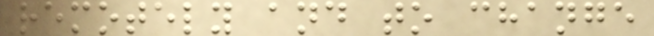remotely and to change
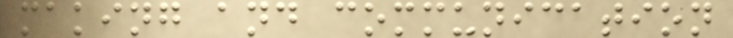making and communication
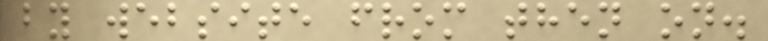by website from then on.
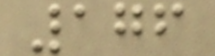176
